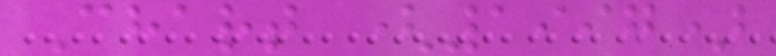Chart (1997)
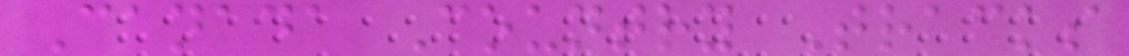Canada Country Tracks
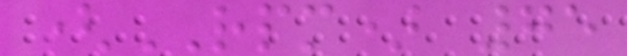(RPM) 75
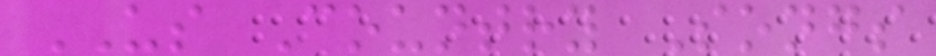US Country Songs
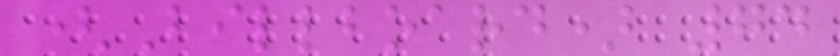(Billboard) 74
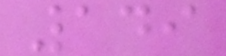149
